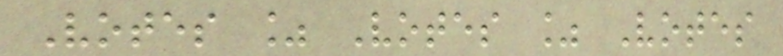Votes % Votes % Votes
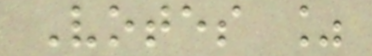Votes %
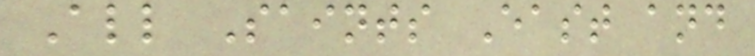All Saints East and
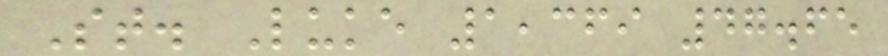St. Luke 1,369 47.65
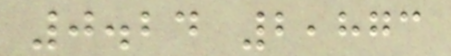0.24 2,873
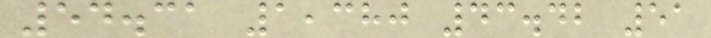54.31 1,380 43.42 51
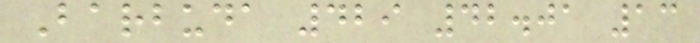Barbuda 429 42.01 13
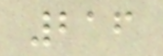216
